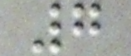7
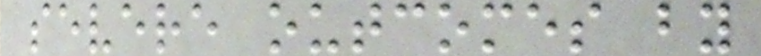severe outcomes by
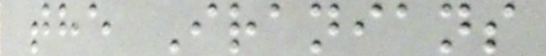the Iranians
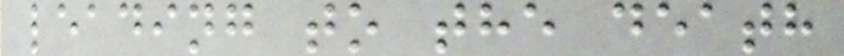leading to the death
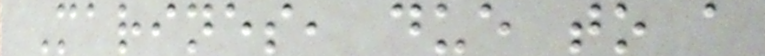Marines, due to a
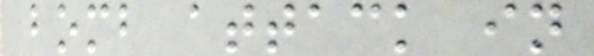bomb attack in
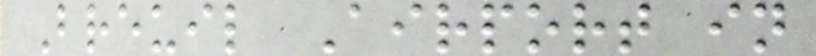Breuil Airport in
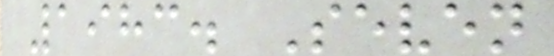1983. Seven
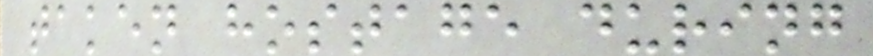taken hostage during
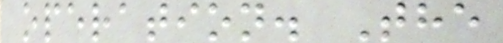operation. The
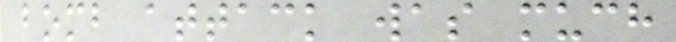bomb attack was much
